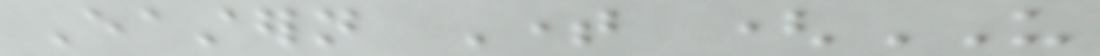Eastern Time (US
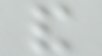and
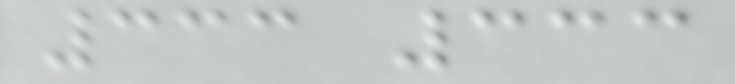333 333
